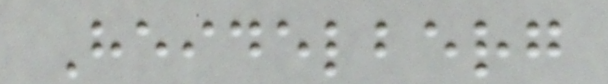Heidelberg
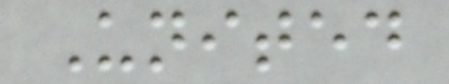United
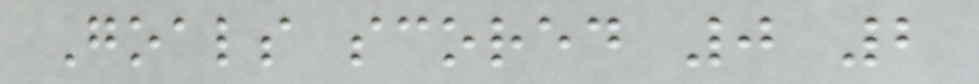Goals scored 0 2
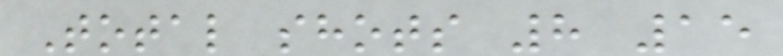Total shots 8 15
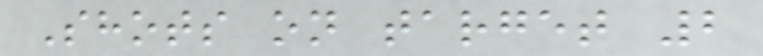Shots on target 2
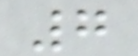7
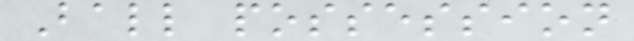Ball possession
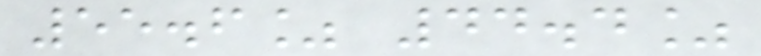55.6% 44.4%
